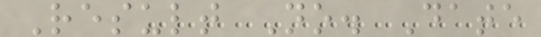Result No. Date
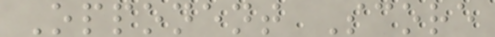Opponent Score
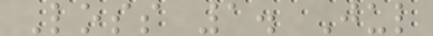Loss 1. Jul
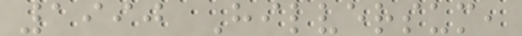1990 Hilversum,
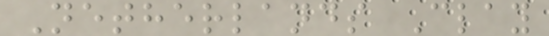Netherlands Clay
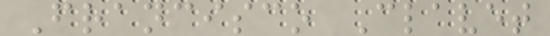Francisco Clavet
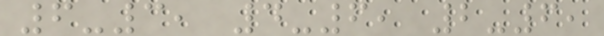6-3, 4-6, 2-6,
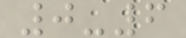0-6
